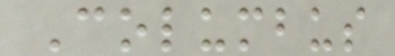Columbus
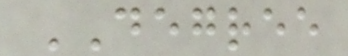DEGREE
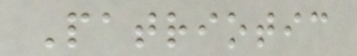Patriotic
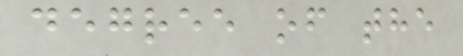degree of the
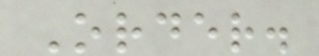Order.
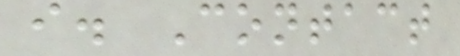i. Contact
